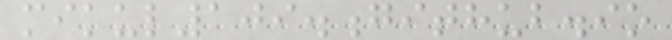mikul109.github.io
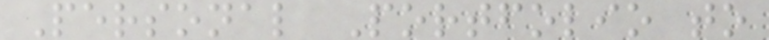Personal Portfolio to
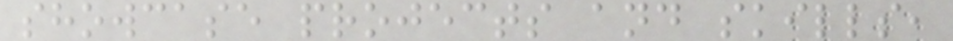showcase projects and skills,
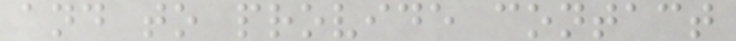and to provide contact
